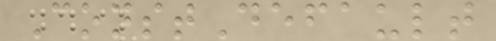ConstDefault
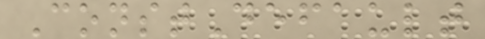ConstDefault
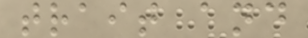trait and
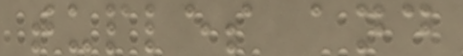tuples and
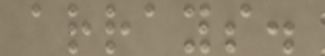arrays.
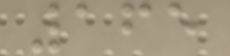165
